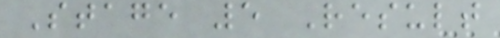Stage 5 Result
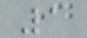1
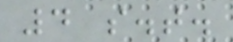4 s.t.
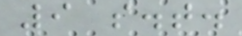9 s.t.
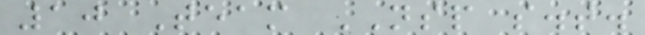10 Team NSP s.t.
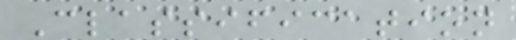Classification
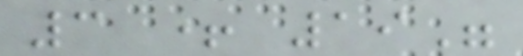3 + 19"
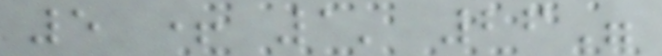5 + 1' 26"
